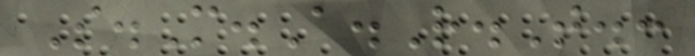S.M.A.R.T.:
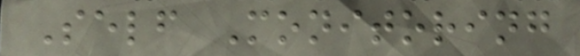Self Monitoring
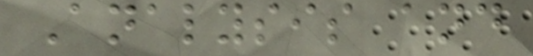Analysis and
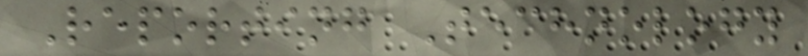Reporting Technology
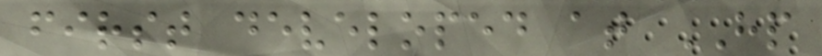first developed at HP
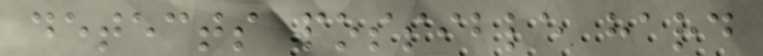detects possible hard
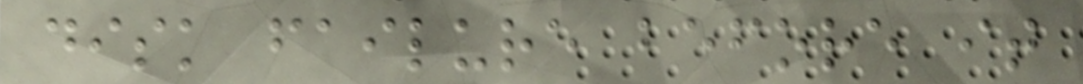disk failure before it
